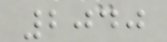2040
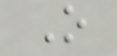O
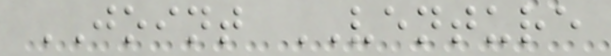JOINT VENTURE
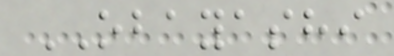OBAYASHI
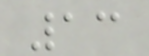13
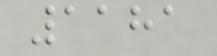1181
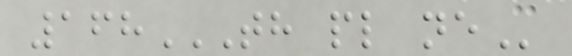168TH PL NE
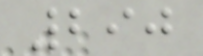290
